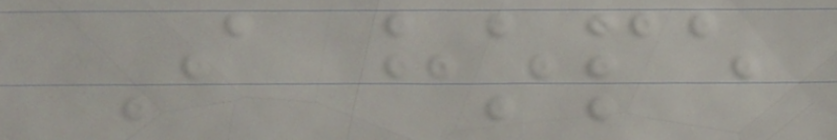I hope
